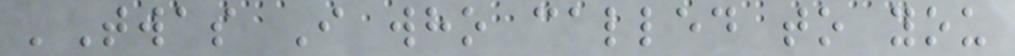'Twas I who called to you
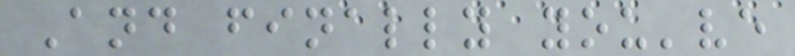And finally you've
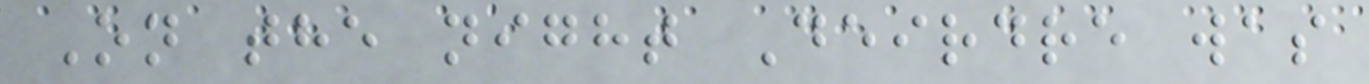On the night Deirdre was
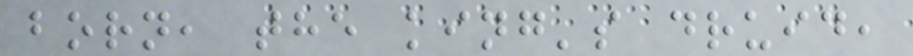born, the king's druid,
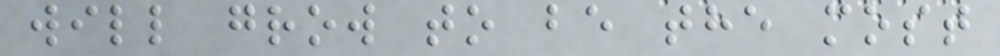will grow to be the most
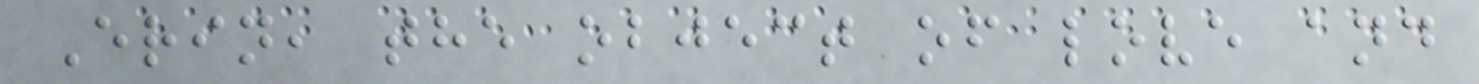Erin, the object of love and
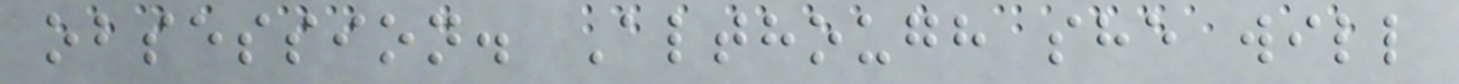obsession. Although she will
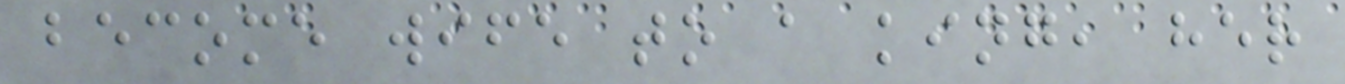become wife to a king, her
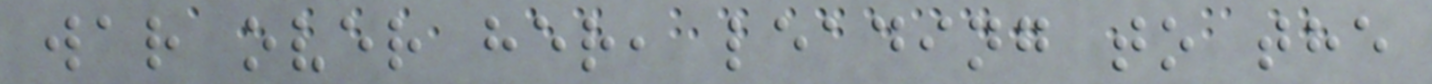war over her, leading to the
